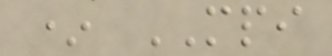* MPI
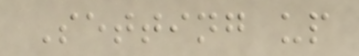Setting up
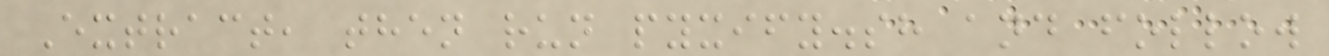Extract, then run pyxify.sh and follow
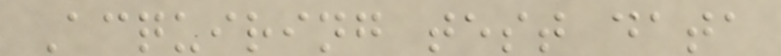Acquiring test data
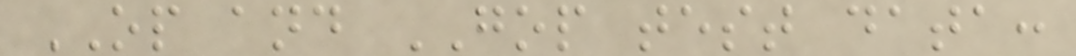OP and GOP test data:
